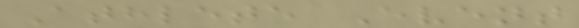Athlete Event
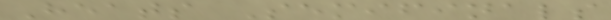Heats Semifinals
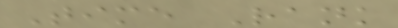Time Rank
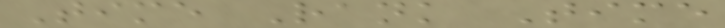Time Rank Time
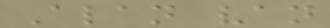Alan van
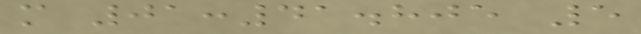m 01:41.805 5
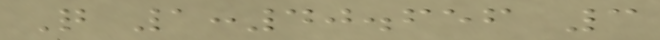Q 1:40.656 3
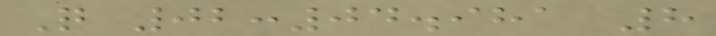Q 02:04.981 8
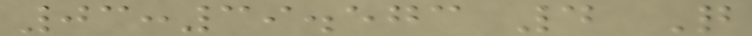03:39.573 4 Q
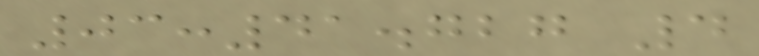03:41.727 4
